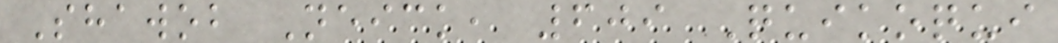Shawob Neick, 609 Quikoqui
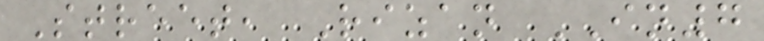Street, Rizan IN7
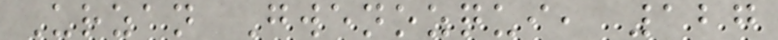Urzan Gwenozqui, 127
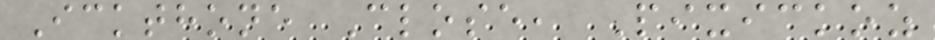Ickthone Close, Pixickoz
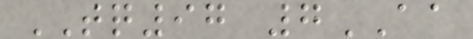TQ97 7AA
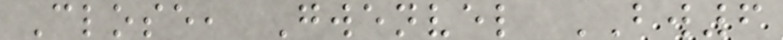Close, Gwenvel BW6
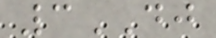3DJ
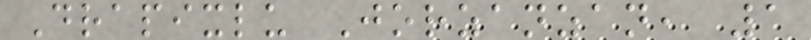Drapixlu Jorzanzan, 1
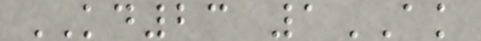KD23 1AK
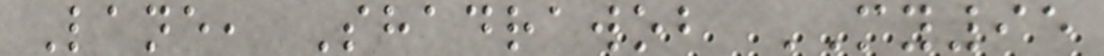Lane, Shadrawob MY95
